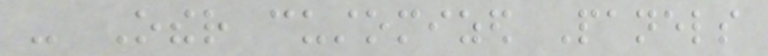- Other customized Panels
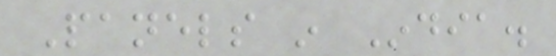Panels in India.
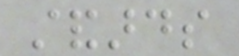standards
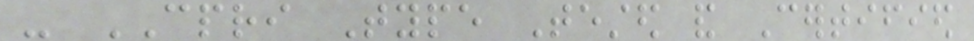- CPRI Type Tested and Certified
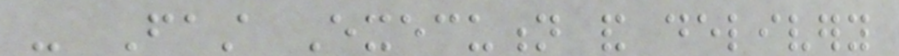- Fast Execution and delivery
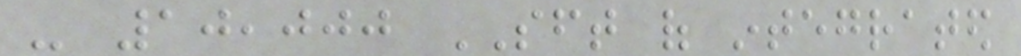- 10,000 SFT of integrated
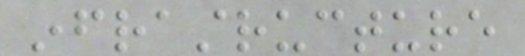infrastructure
